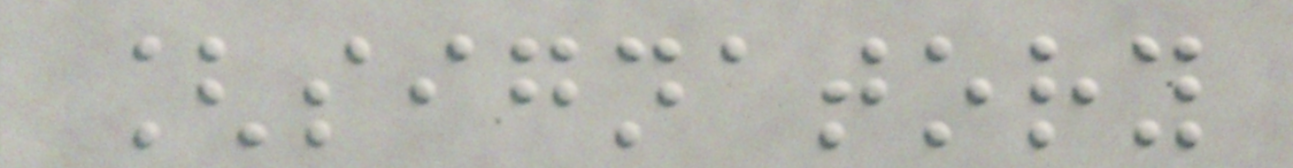[signatory
